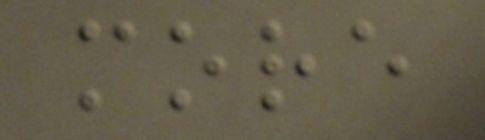more
